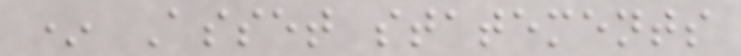* Asset statements
